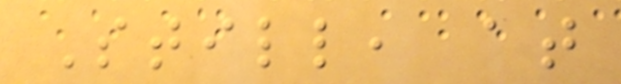Still, at
